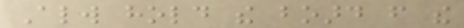Always hold the board from the
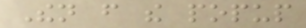Then from the popup
